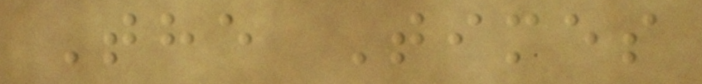The Times
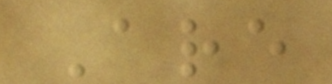Are
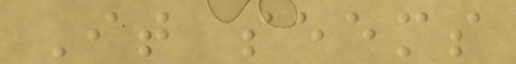It seems
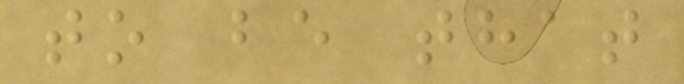to be that
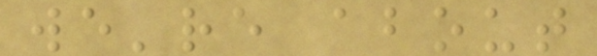we're about
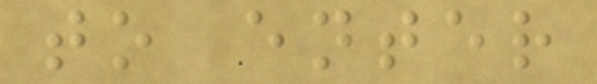to enter
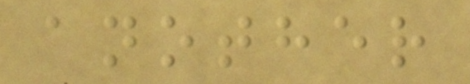another
